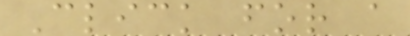Click for a
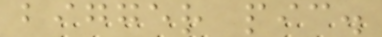bigger pic.
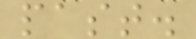past.
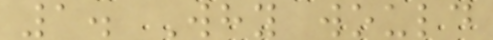1. Why would
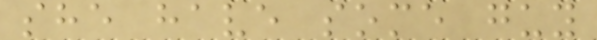she have some guy
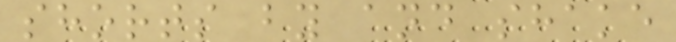shorts by and shake
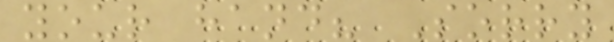your hand? Sorry
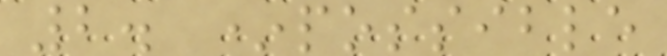2. *possible
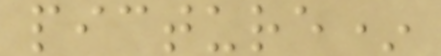picture*
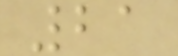21
